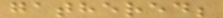gathered;
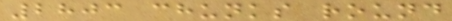2803 chunks round
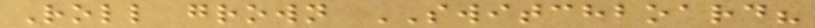Roll grown SWITCHBOARD?
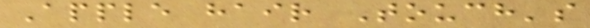Apple hair Touch's
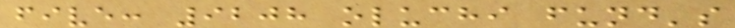five: 9208 oluchi fund's
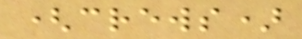(crews)
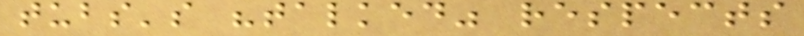tubs's "talked" respects
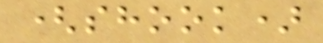(shook)
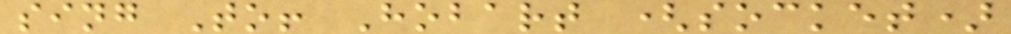sing To! Hobart (socket)
